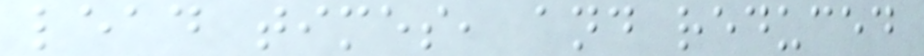lead times, and reduced
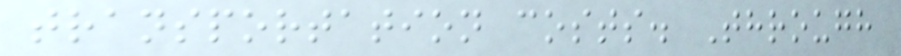transportation costs. Through
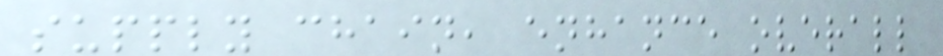supply chain, enhance overall
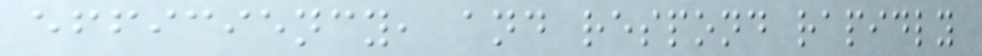efficiency, and respond rapidly
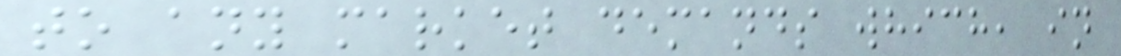to any market demands which, in
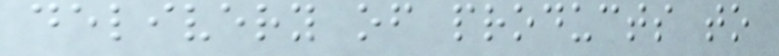delivery of products to
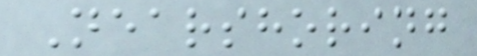Nearshoring
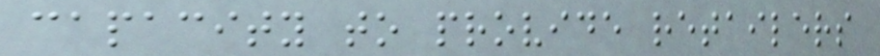capacity to provide retailers
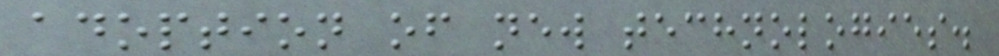adoption of new technologies.
